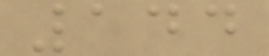144
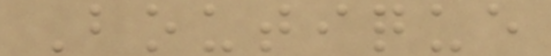Boutique
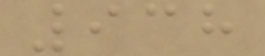938
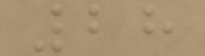28
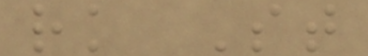rk St
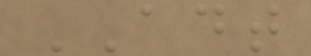ADT
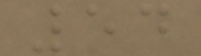54
